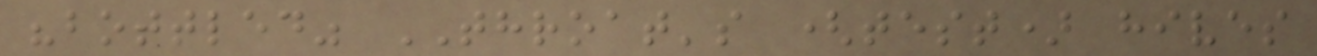"bottled" THROAT's (test) hives
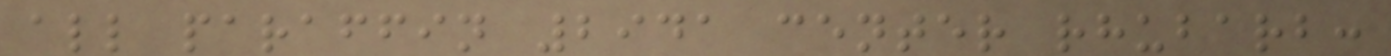all paraffin 2941 center rhubarb:
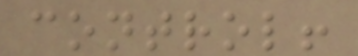control!
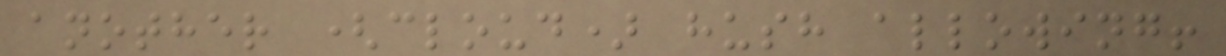another (cloud) hush allowing!
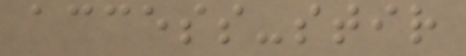access-stir
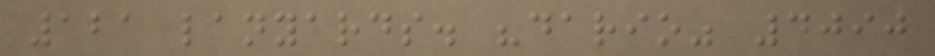121 lanyards. "dario" 4090
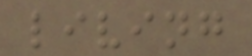living
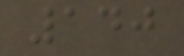140
